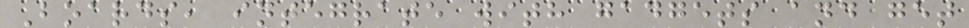Boards, integrate with gadgets and get
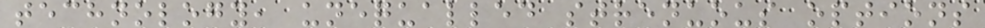technology, unequalled strenuous options
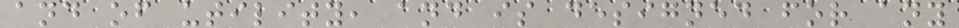and of utility, and is designed for any
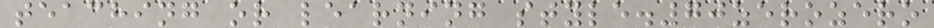teaching or learning style.70zerozero
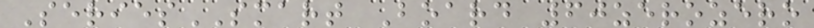SeriesSMART Board 60zerozero
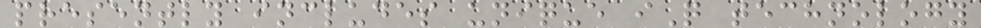presently includes unique iQ technology
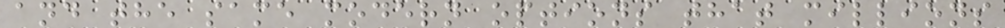and the same modern options that millions
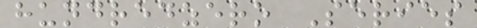hundredzero Series
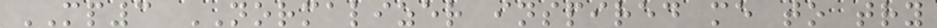MP3 NORMALIZER inspired me to try
